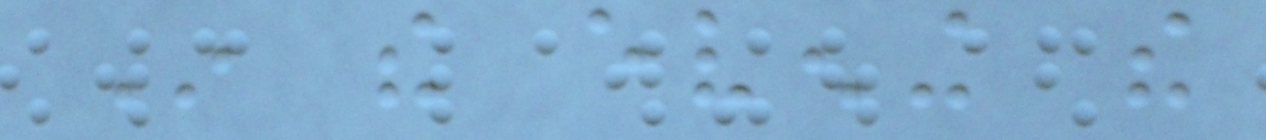In the evening the
